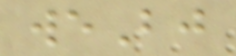weBj
